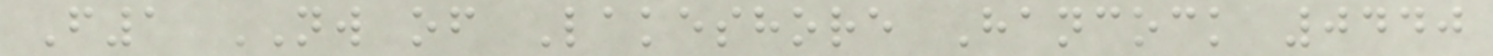F1 NW of Lakeshore Hancock 0440
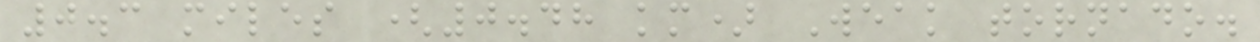0.3 miles (0.48 km) Weak tornado.
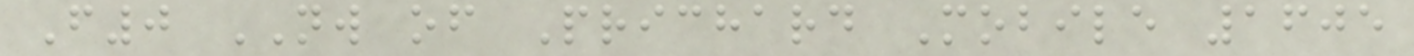F0 NW of Prichard Mobile 1605
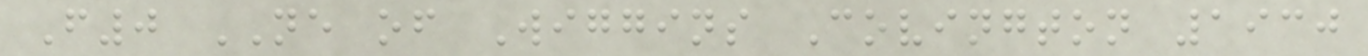F0 NE of Wiggins Covington 1930
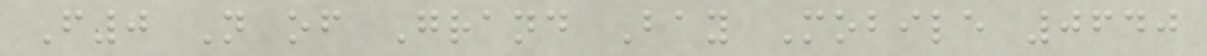F0 N of Grand Bay Mobile 0640
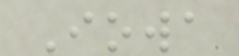Iowa
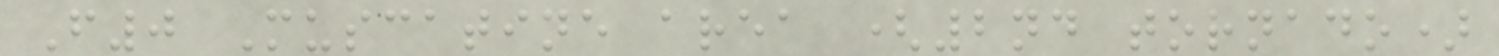F0 Muscatine area (2nd tornado)
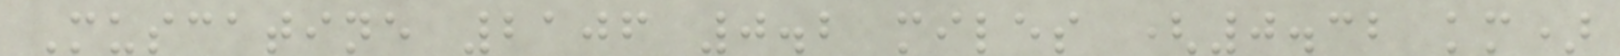Muscatine 2106 0.2 miles (0.32 km)
